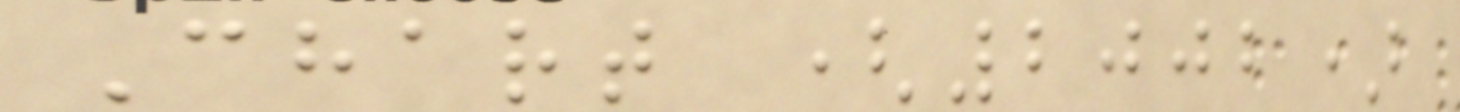Chart (2002)
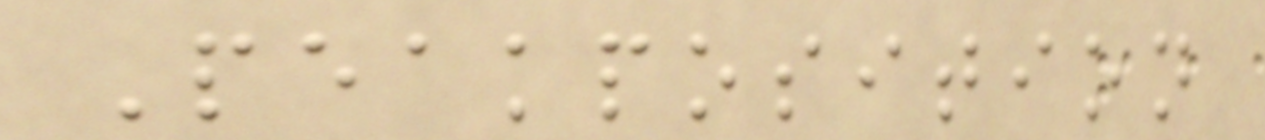Peakposition
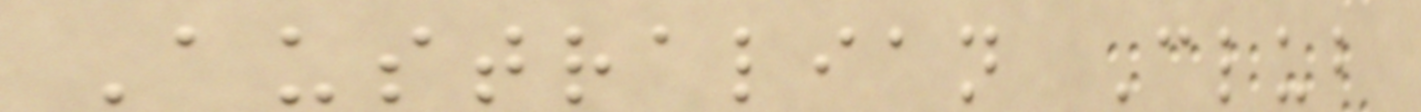Australian Club
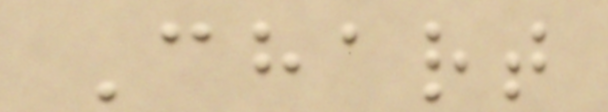Chart
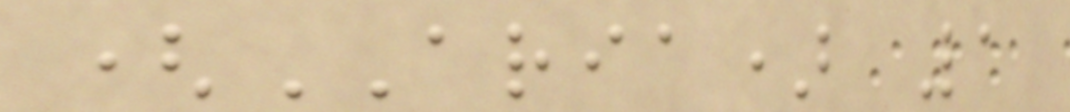(ARIA) 1
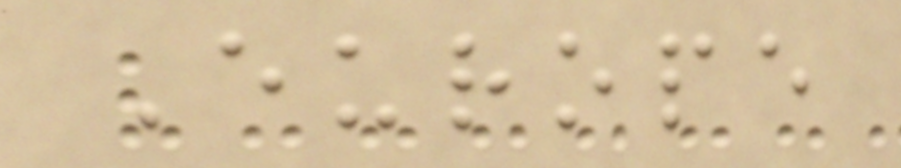Europe
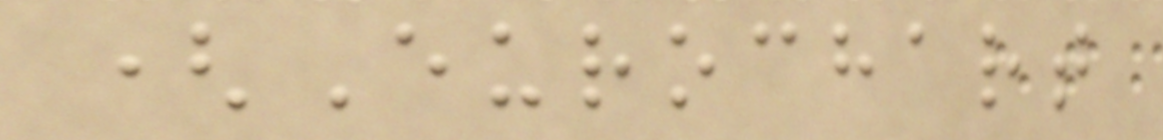(Eurochart
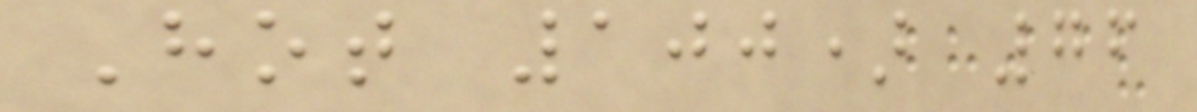Hot 100) 76
